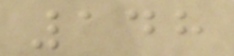148
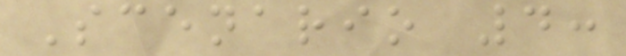Scenario 4:
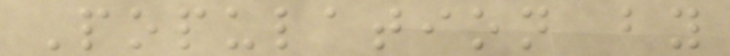Population by
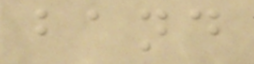band
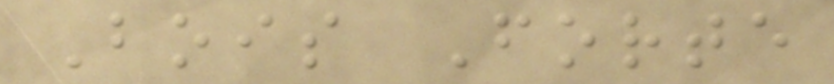Bois Forte
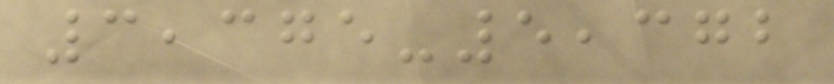3,375-5,372
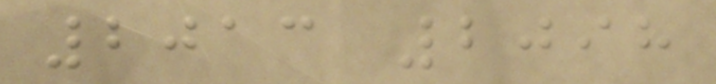2013 2098
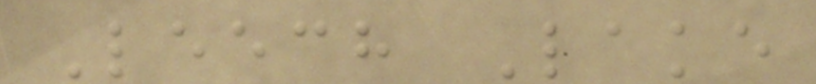Leech Lake
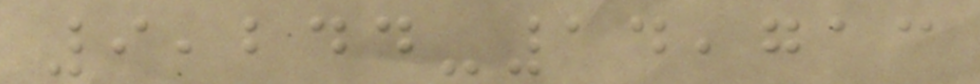9,244-14,713
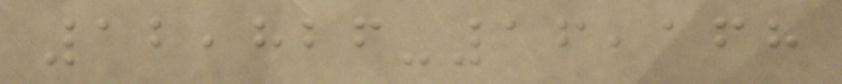12,826-16,168
